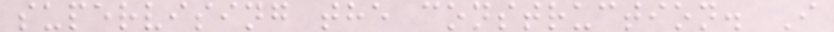supervising the construction. I
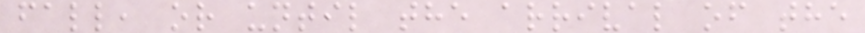fall, or until the arrival of the
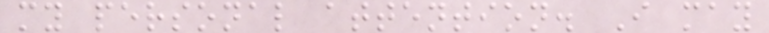my personal attention. I may
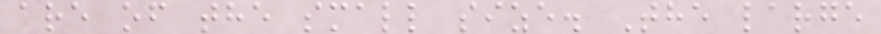are of the small size. The large
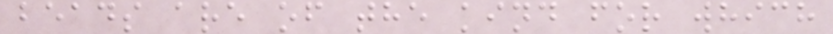beads are of the kind for which
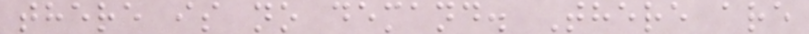there is no demand. There are
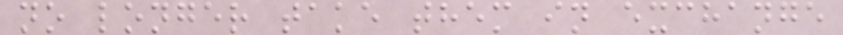no longer take them in exchange
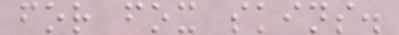for fox skins.
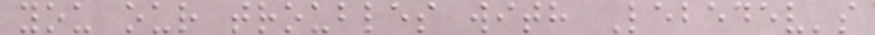you our troubles with Lebedev's
